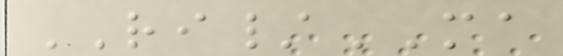RI/MA
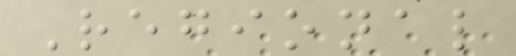Regional
